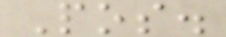Pos.
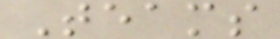Teams
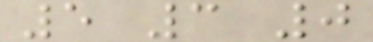5 3 0
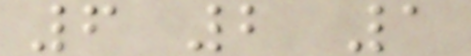6 2 1
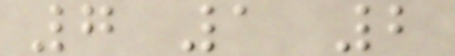7 1 2
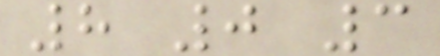8 0 3
